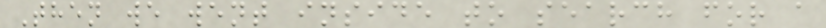Then we went inside to search for a
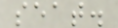seat.
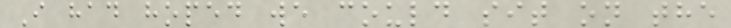I had hoped we could sit on the
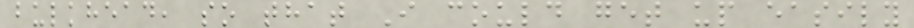bulkhead, so that I could get up easily
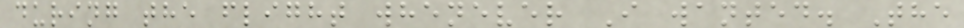during the flight whenever I wanted. The
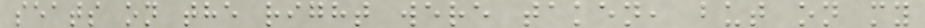seats on the right were taken, but on my
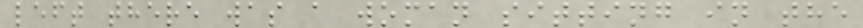left there was a woman sitting in the
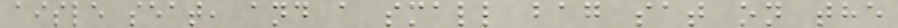aisle seat, and a small bag sat on the
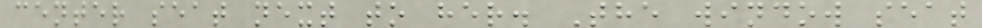center seat next to her. The window seat
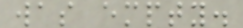was empty.
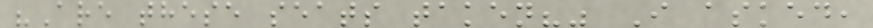"Are these seats taken?" I asked,
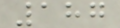187
